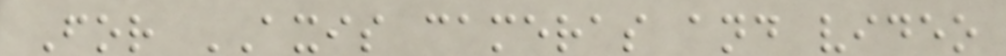For AXIS cameras and video
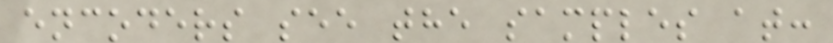encoders see the samples at:
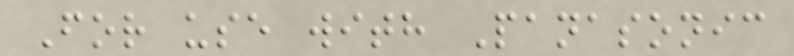For use with Panasonic
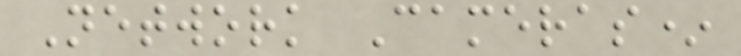Network Cameras*
